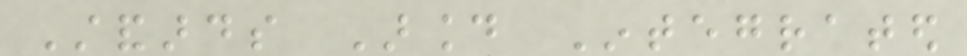Standards Around Integrated
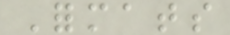Formats
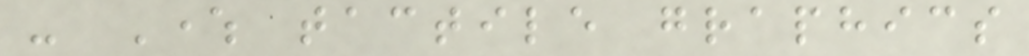- Where tactile graphics
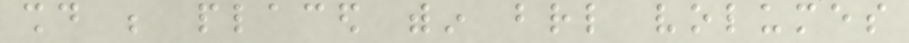should be placed within braille volumes
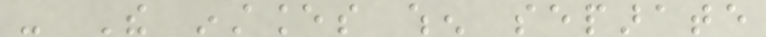- The instances when separate
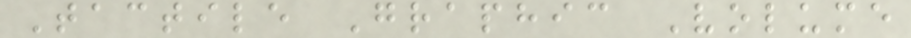Tactile Graphic Volume
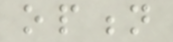option
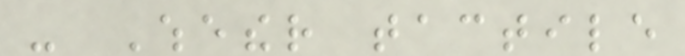- Whether tactile
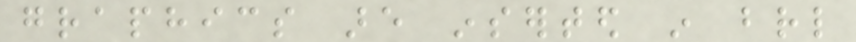graphics are inserted in braille
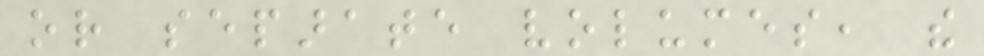or separate volumes, the
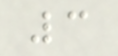3
